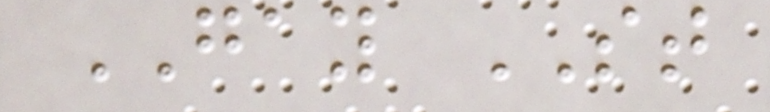GAY ST
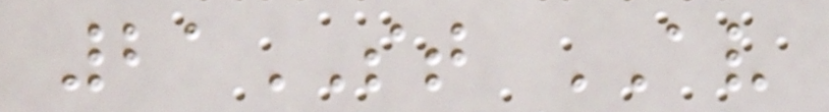21ST AV
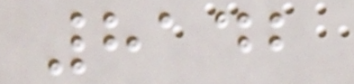8142
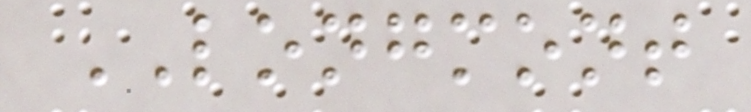LONGMONT
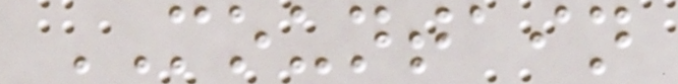MOUNTAIN
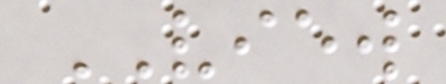VIEW
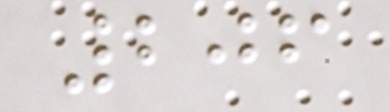206
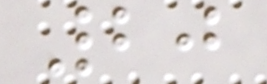20
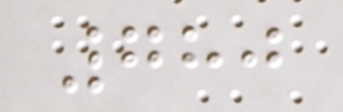780
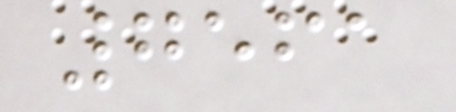7561
